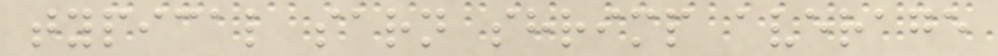typical sarn shrimp average
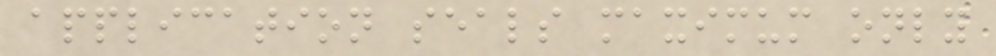application seals maximum only
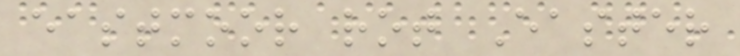eastmoor rot Easter
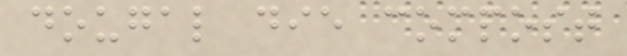dougal die compost
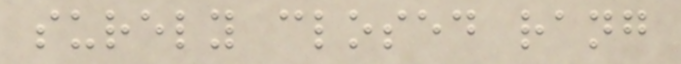surely closed rang
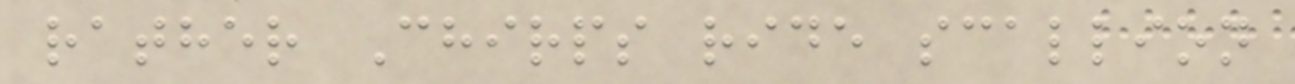rather Chirps ride scallion
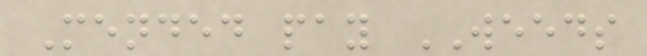Mended pay WEEDS
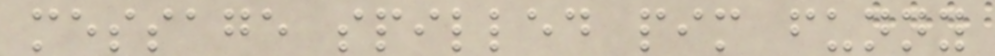message spilled pim funny
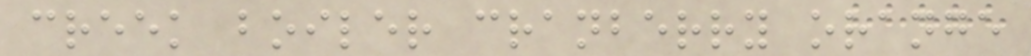creek boiler cranberry orange
